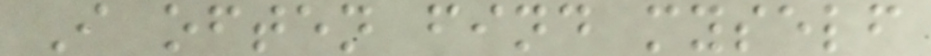I often find myself
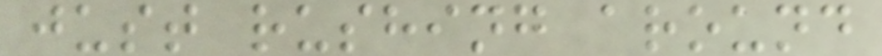just rushing around
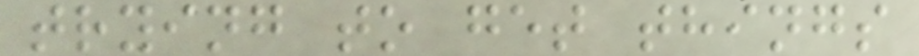trying to get things
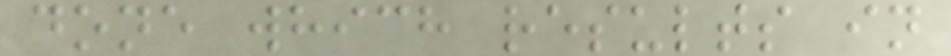done which results in
